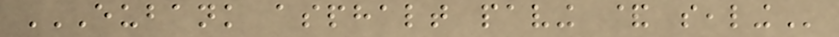EUBANK ASPHALT PAVING & SEALING
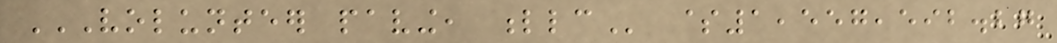VOLUNTEER PAVING, LLC $1,557,592.27
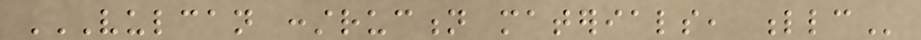VULCAN CONSTRUCTION MATERIALS, LLC
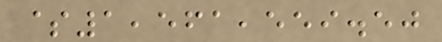$1,561,559.50
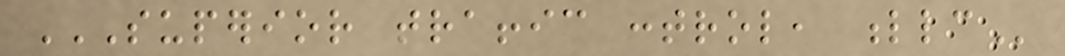SUPERIOR TRAFFIC CONTROL, LLC
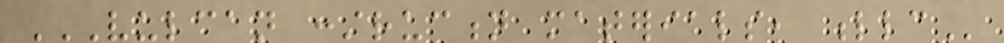VULCAN CONSTRUCTION MATERIALS, LLC
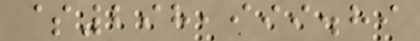$298,999.89
